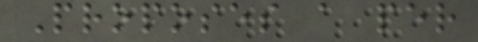Proposes a per
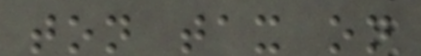ton tax on
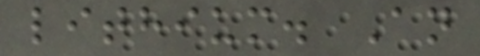lithium. An
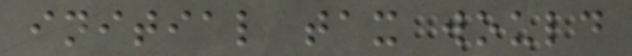initial tax would
